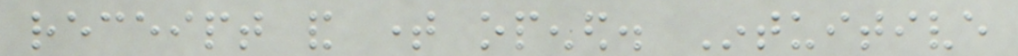receipt and time opened. Intuitive
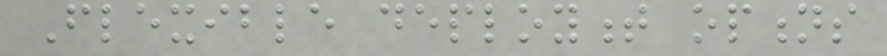Flexible deployment options
